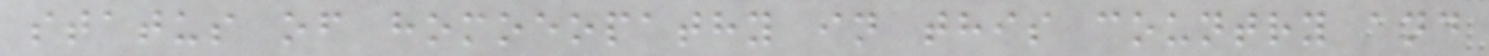status of homoeopathy in this country and
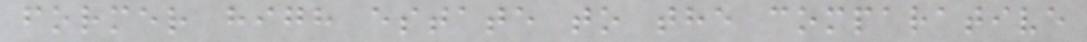former high estate to the comparative
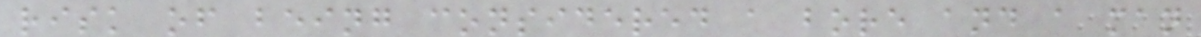risk of being considered a bore and a man
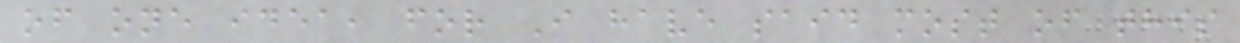of one idea, for I have said most of this
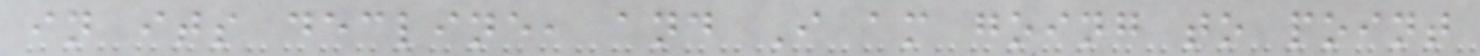in its decline, and I am going to point
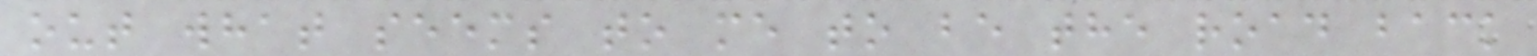out what seems to me to be the road back
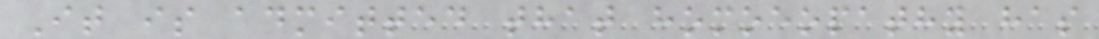It is admitted that homoeopathy has
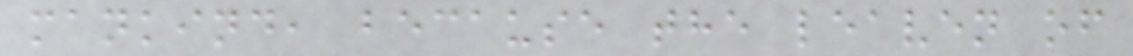mankind, because the leaven of
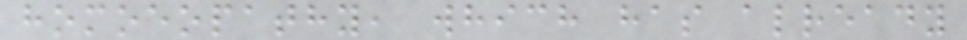homoeopathy, which has already
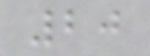20
